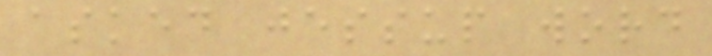asked jessup word
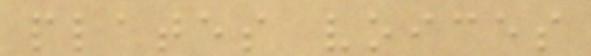plates voices
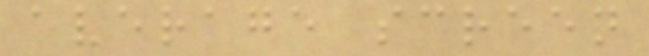average screen
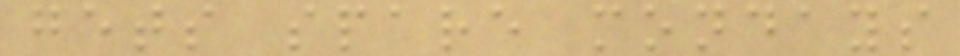gets spare mondays
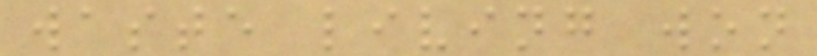waste living won
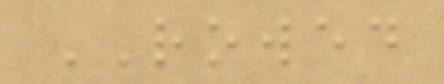ROWED
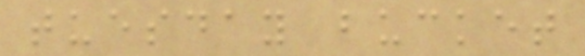tuesday bucket
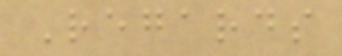Regards
